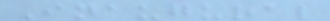Inaugural
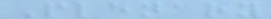Plenary
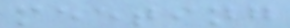meeting
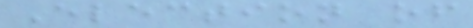Election of
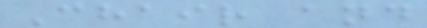Chair and
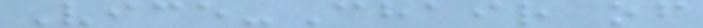Vice-Chair of
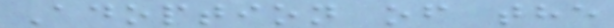Adoption of the
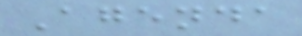Agenda
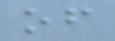of
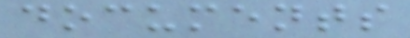documents
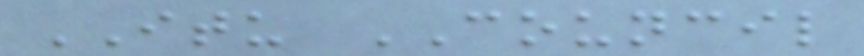ITU COUNCIL
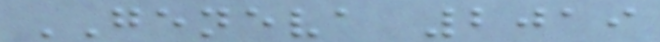GENEVA 2019
